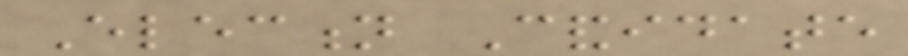Election Candidate
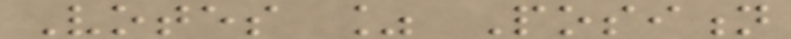Votes % Position
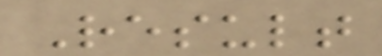Result
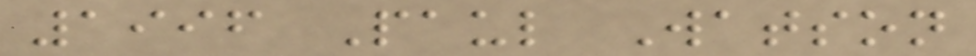1996 Paul Watson
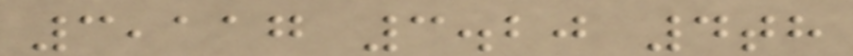3,117 3.20 4th
